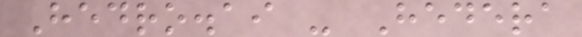Hedro.ai - Hedera
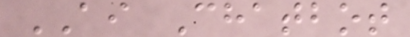AI Chatbot
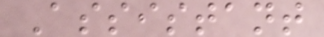Assistant
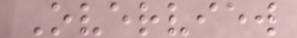Overview
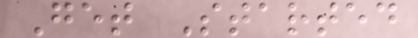Get Started
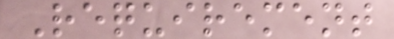Requirement
